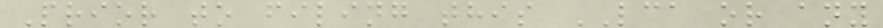Prior to filing this LCA or any
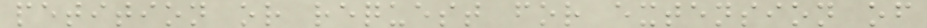petition or request for extension of
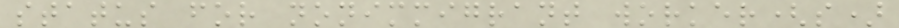status for nonimmigrant worker(s)
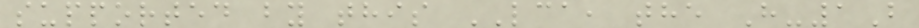supported by this LCA, the H-1B
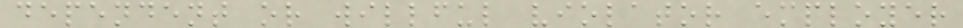dependent or willful violator employer
